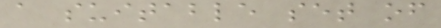a suitable set of
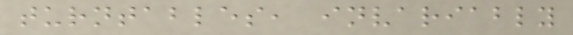turntables, invariably
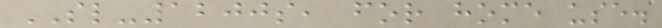SL-1200s, for home use.
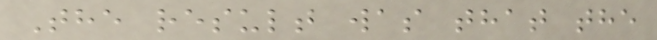The result was that the
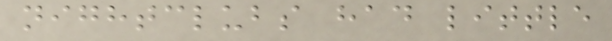nightclubs had little
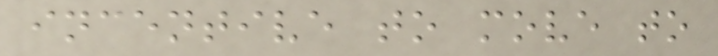incentive to move to
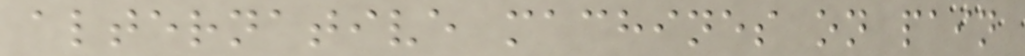alternative machines on pain
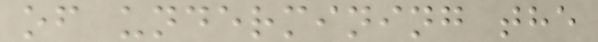of undermining the
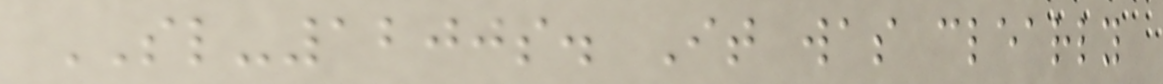SL-1200s. It was clearly
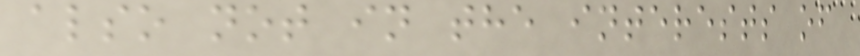also not in the interests of
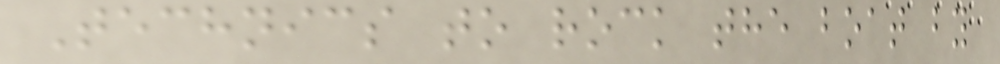Technics to rock the boat by
